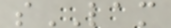sLAM
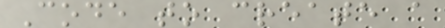Code to create a
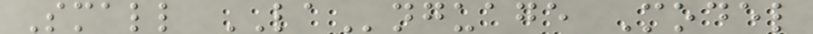Small LAnguage Model
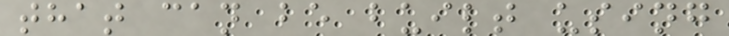that can be built using
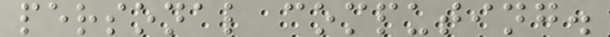personal computing.
